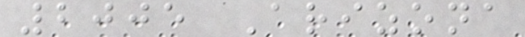2005 Arizona
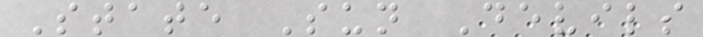State Sun Devils
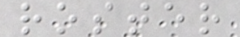roster
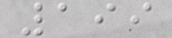199
